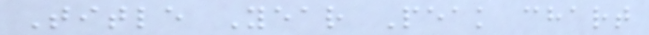Title Year Peak chart
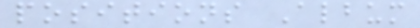positions Album
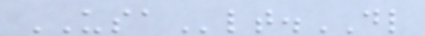USAlt.DL
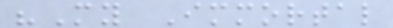"My Immortal
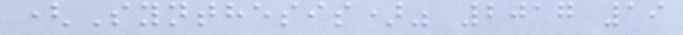(Synthesis)" 2017 19
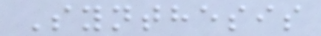Synthesis
